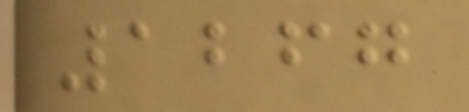1267
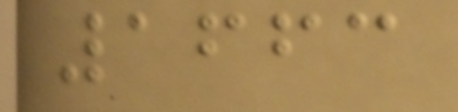1663
